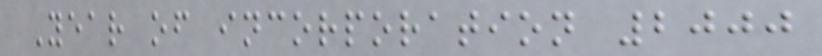Year of incorporation 2000
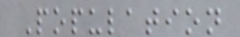Population
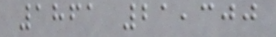1861 21,300
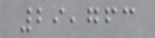29,763
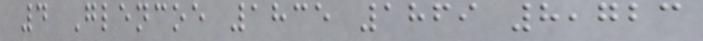4 Glencoe 1835 1869 8,723
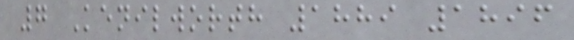7 Kenilworth 1889 1896
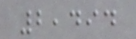2,494
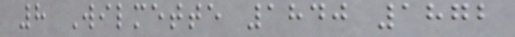8 Wilmette 1840 1872
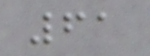61
